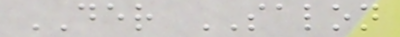DER SALON
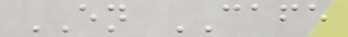EN CAFE
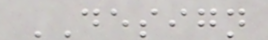DESIGN
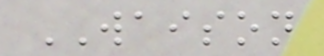WAISON
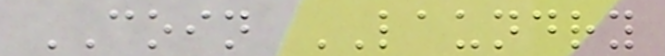COIN LAUNDRY
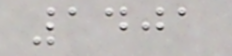1401
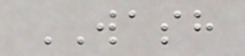WASH
